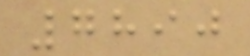7890
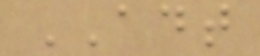ADT
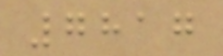7817
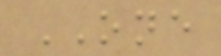ONE
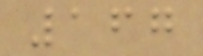167
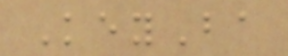KeyBa
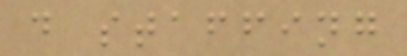d staffing
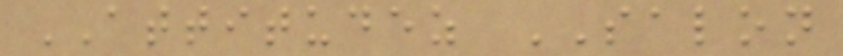ATTITUDEZ SALON
